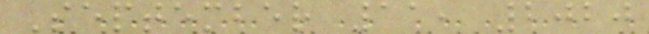September 11, 2020
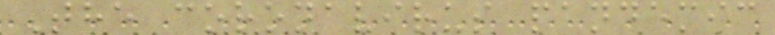The coronavirus pandemic
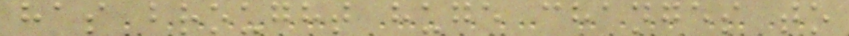has brought huge changes to
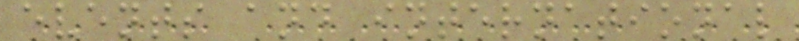events and international
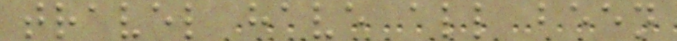travel have all been
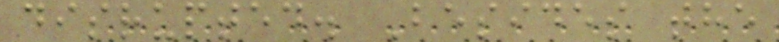disrupted. Besides the
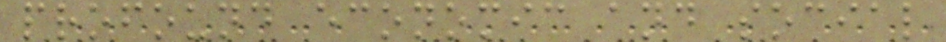profound economic and social
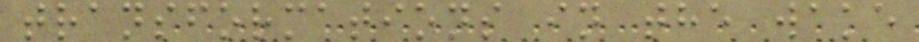transformations in the wake
